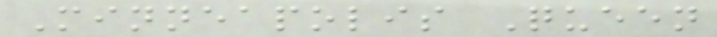Minneapolis Queen
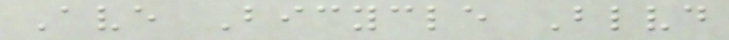Ave Bicycle Blvd
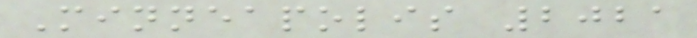Minneapolis 2021
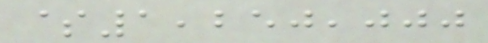$1,250,000
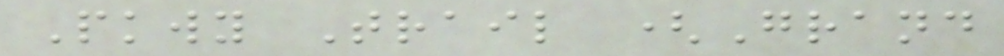Pkwy Trail (Grand
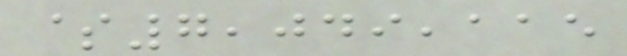$7,049,115
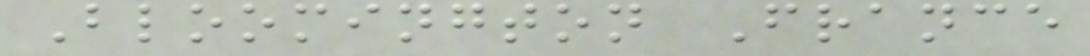Bloomington France
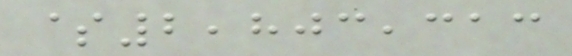$2,803,313
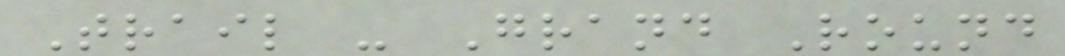Trail - Grand Round
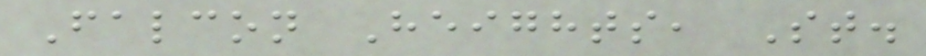Falcon Heights, St.
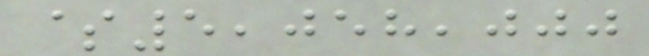$5,058,000
